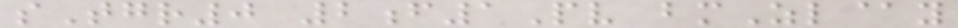sTgr0 2f1Pv bmZl@y
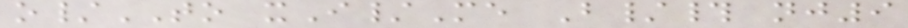o/TO xI/Me B/# nj9
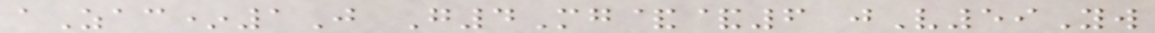aZac*1J G4Mg&&6 jV59Yw
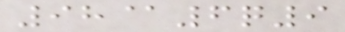98@6q9
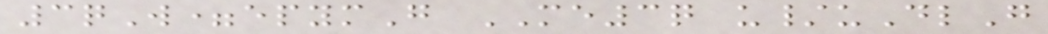3qW=epymG ME3q u/uDlG
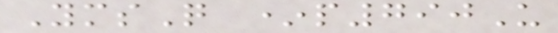YmsQ *p790U
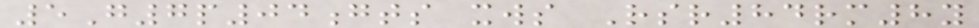5G7p04gts xws Rsr84rm8y
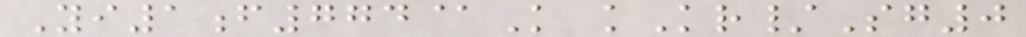Yi1f774@K kKr/Sg0
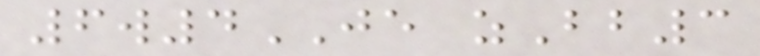6w4JE zBb3
